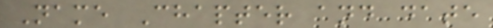Name Chapter and date
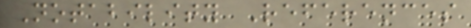Notability References
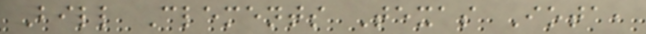Bill Clements Texas Iota,
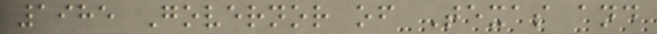1985 Governor of Texas and
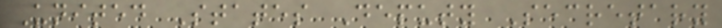United States Deputy Secretary
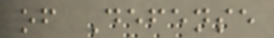of Defense
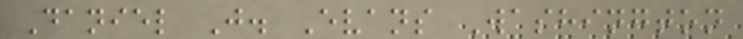Daniel J. Evans Washington
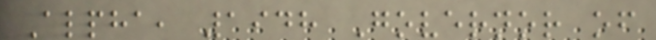Alpha, 1948 Governor of
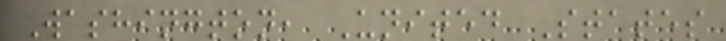Washington, United States
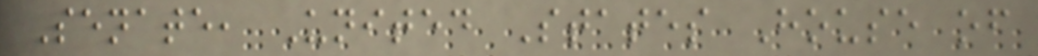Senate, United States House of
